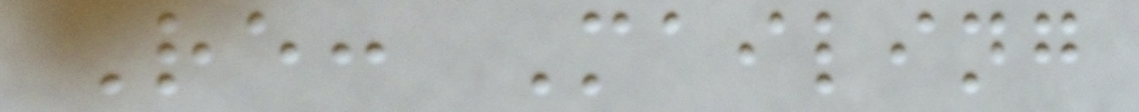Re: Mailing
